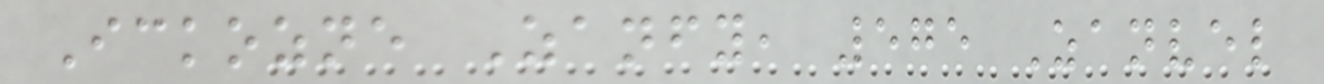Ickozne Zanfy, 575 Zanvel
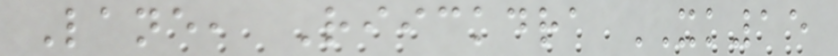Lane, Riickdra XK15
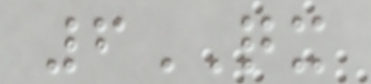6QX
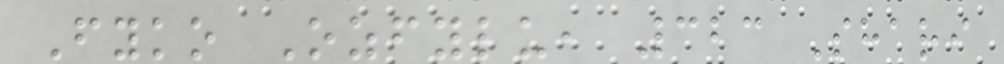Fyko Ozfylu, 323 Shari
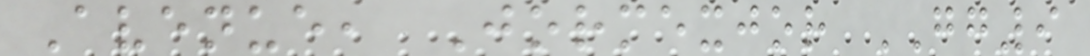Avenue, Jormexjor GG9
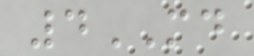4MD
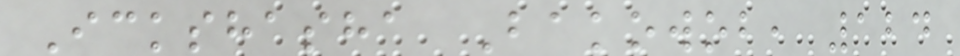Ickshasha Bakowob, 124
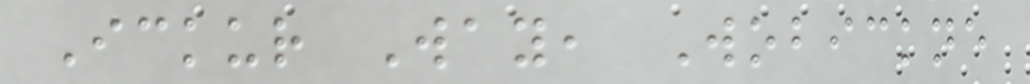Ickur Way, Wobickne
